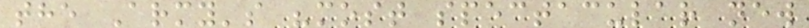the Army's "most spectacular new
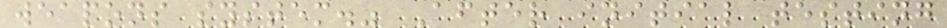weapons system." After initial testing
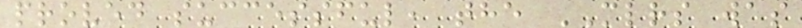proved successful, the MLRS was
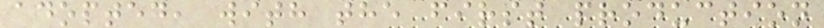adopted, with the first production
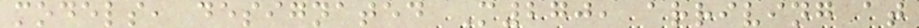models, designated M270, arriving at
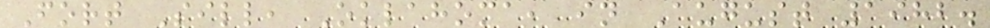Fort Sill, Oklahoma, in August 1982.
